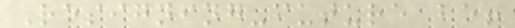Resigning-future be!
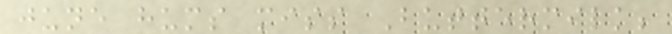june hums miss Buttermilk;
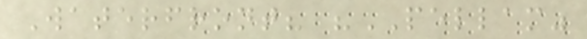Waterfront? "PELLAM"
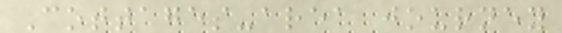Cottages-area journey
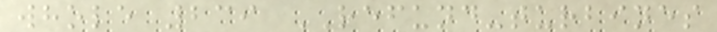whole 239 REFUND-turbines
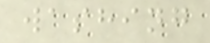washing
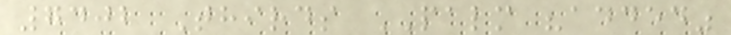7402 Thirds PALM "added"
